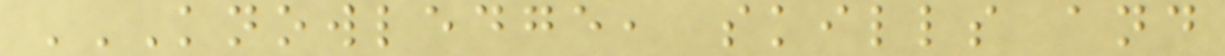KNOWLEDGE, SKILLS AND
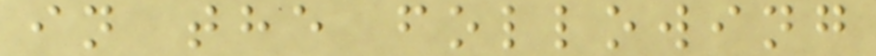in the following
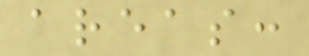areas:
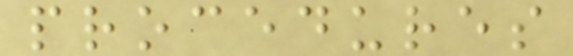procedures
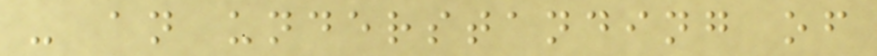- an understanding of
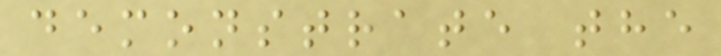demonstrate the
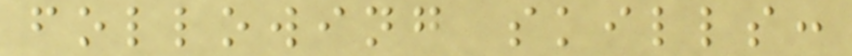following skills:
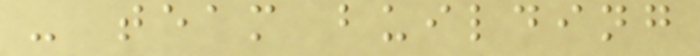- team building
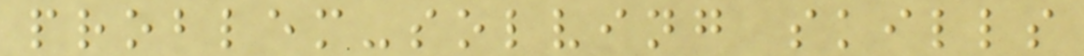problem-solving skills
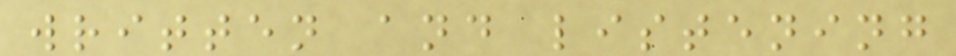written and listening
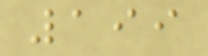199
